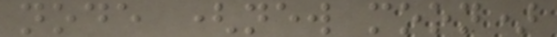node (new moon)
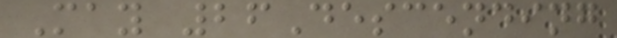May 26Descending
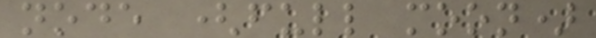node (full moon)
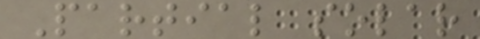Partial solar
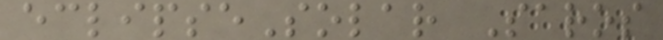eclipseSolar Saros
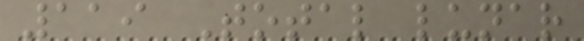119 Total lunar
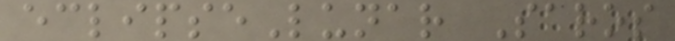eclipseLunar Saros
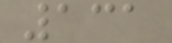131
